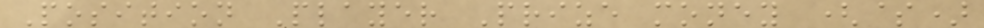Position Player Prize money ($)
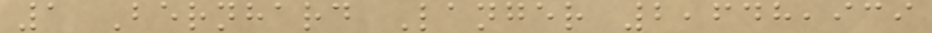1 Bernhard Langer 2,648,939
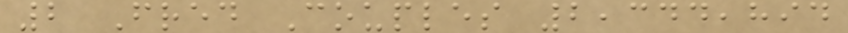2 Fred Couples 2,344,894
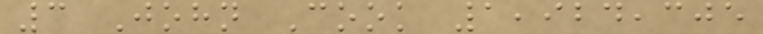3 John Cook 1,924,305
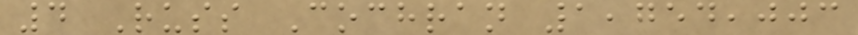4 Russ Cochran 1,754,003
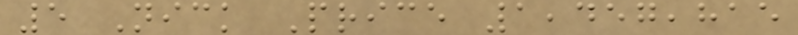5 Nick Price 1,457,815
